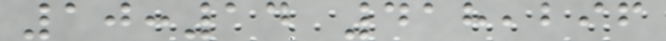10:14 418,296
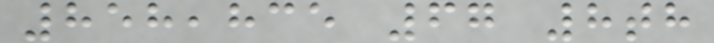858,835 67 8th
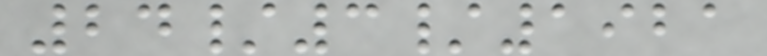24/3/1921
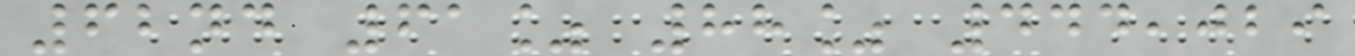62nd 61% 88% 444,029
